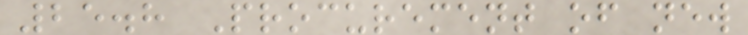25.8 Procurement of new
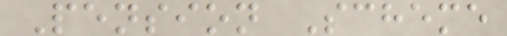Pension Scheme
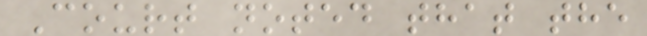Court noted that the
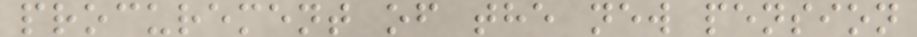procurement of the new pension
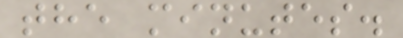the minutes.
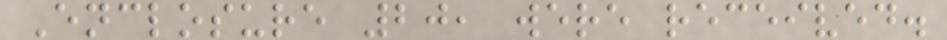Enclosure 20, were received.
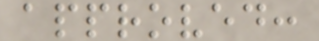approved:
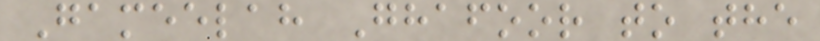Gameelah Ghafoor to the
